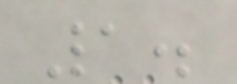1.
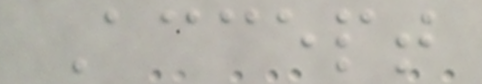Accept
